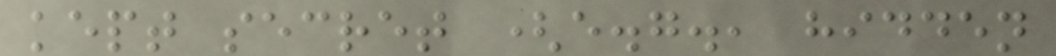kept secret (e.g., hidden
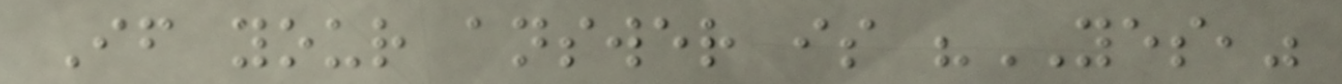If your answer is "YES,"
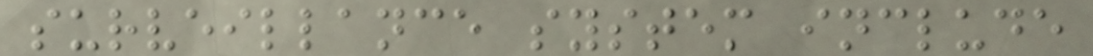surveillance system include
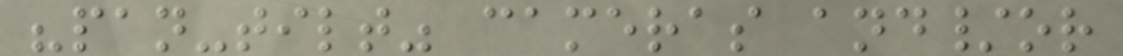"pan-tilt" cameras and/or
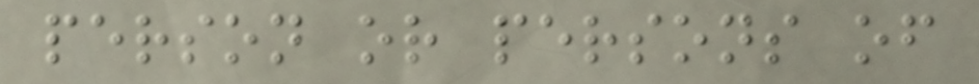person or persons of
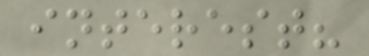interest?
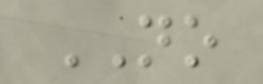NO
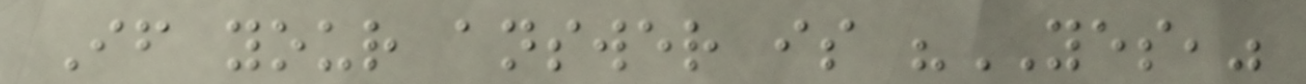If your answer is "YES,"
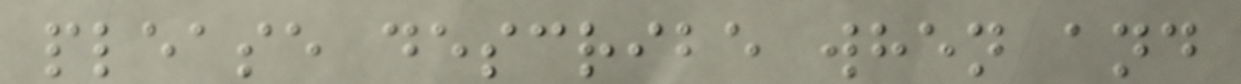please describe when and
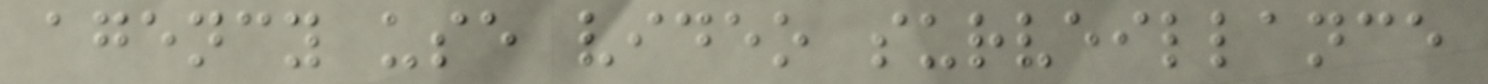agency use video surveillance
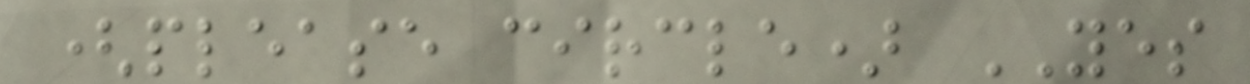(please circle) YES
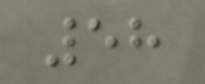58
